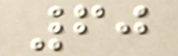60
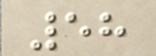58
